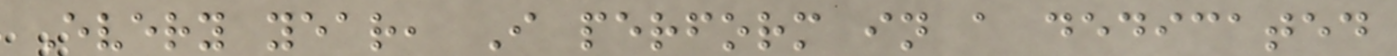Every year, I perform in a dedicated
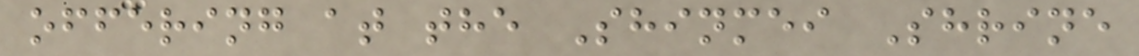offering at the Shinmei Shrine
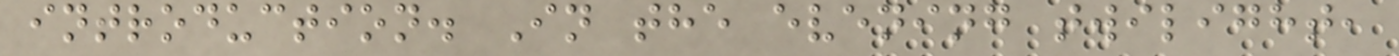introduction. In the evening twilight,
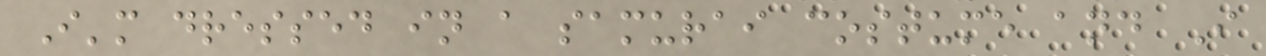I'm dressed in a samurai costume and I
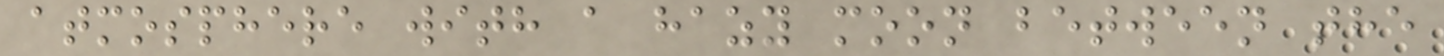atmosphere with a hazy moon between the
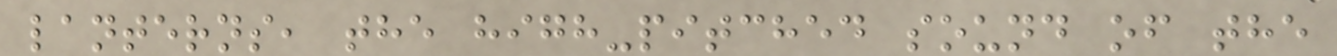lanterns, the high-pitched sound of the
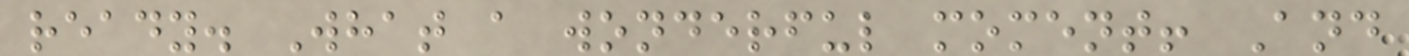ready. What a wonderful moment! And
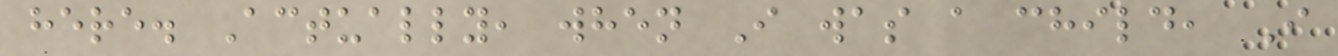here. Actually, when I was a child, I
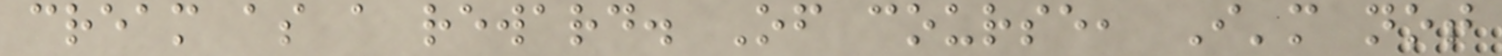cream as a reward. Of course, I'm not
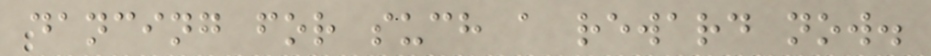dancing for such a reward now.
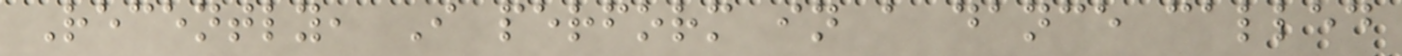Recently, I perform in a dance called
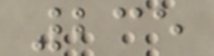235
